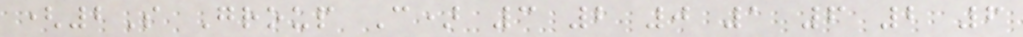(2S Group C) 3 2 0 1 6 2 6
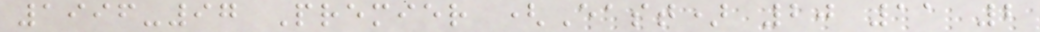1996-97 Premier (East) 20 11 2
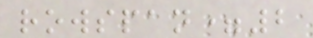rowspan=2
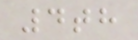4th
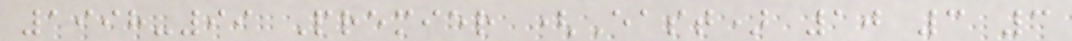1998-99 Premier (East) 10 3 3
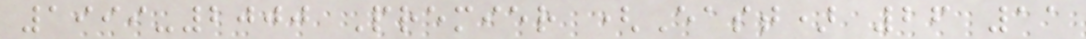1999-2000 Premier (East) 26 11
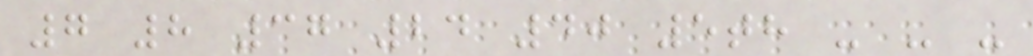7 8 37 24 40 5th - - -
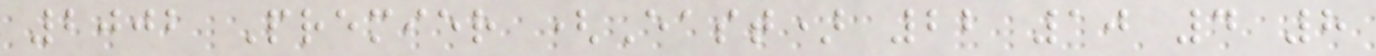2002 Premier (East) 22 10 4 8
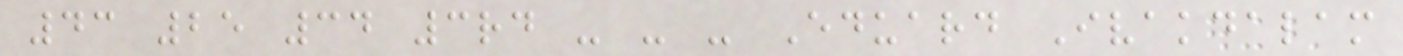43 25 34 3rd - - - Eduard Ivakdalam
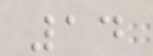14
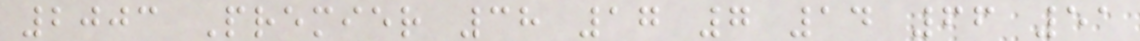2003 Premier 38 17 7 14 66 51
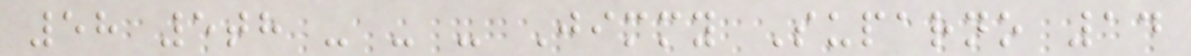58 5th - - - Jimmy Suparno 14
